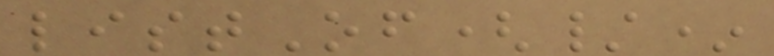listOf(/*
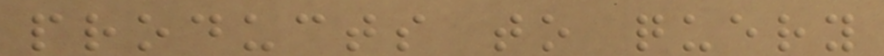products to query
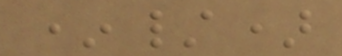*/)
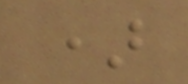)
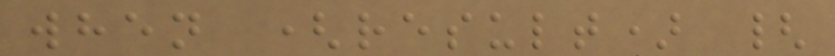when (result) {
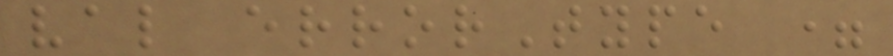val errorType =
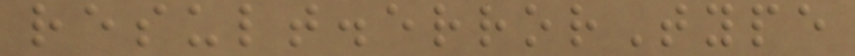result.errorType
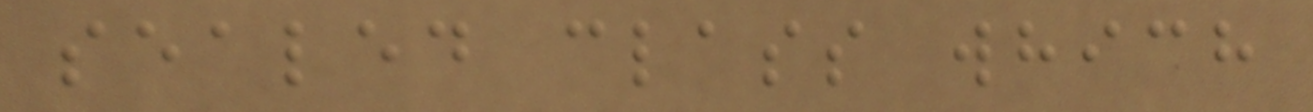sealed class which
